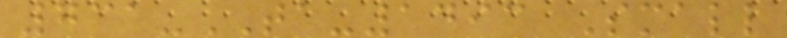731-TA-1493 Small
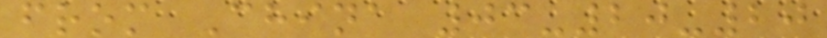from China 03-20-20
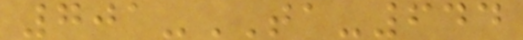701-TA-644
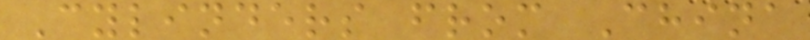Cylinders from China
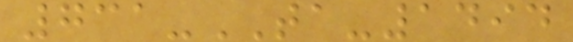731-TA-1494
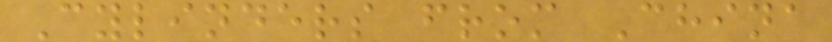Cylinders from China
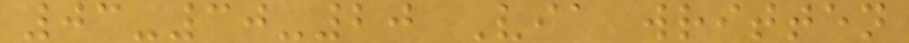03-30-20 Via written
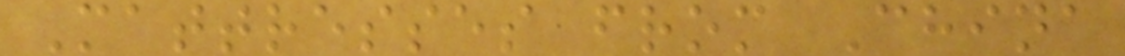Mattresses from China
